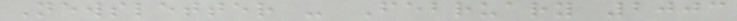Newsletter - February 2003
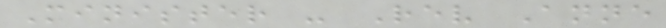Minister - Rev Anne
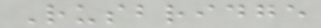Rusbridge
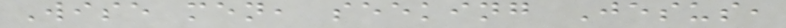Wise men, seeking Jesus,
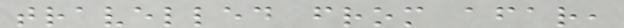travelled from afar,
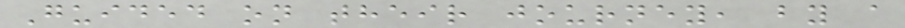Guided on their journey, by a
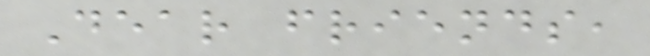Dear friends,
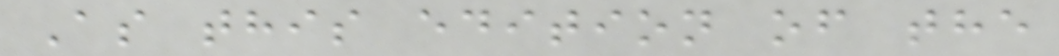As this edition of the
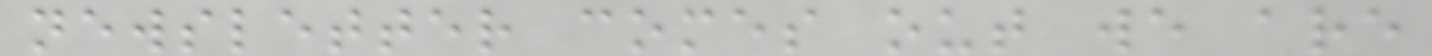newsletter comes out we are
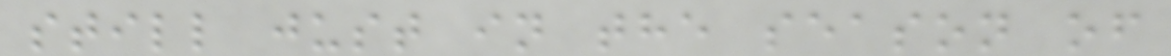still just in the season of
